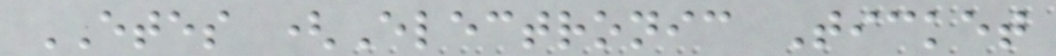ETES (Electronic Ticket
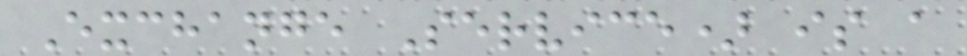Exchange Service) is a
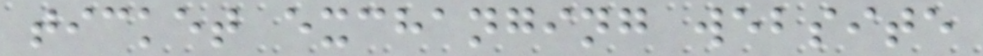ticket exchanging website
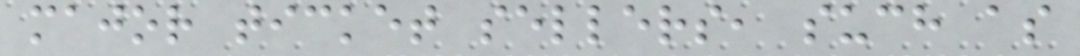major ticket sellers, such as
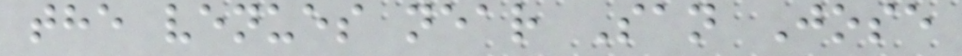the venues near San Jose
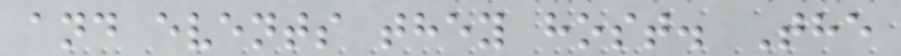and events they host. The
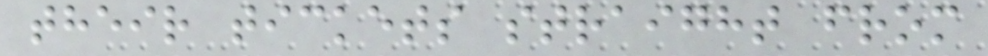their tickets straight from
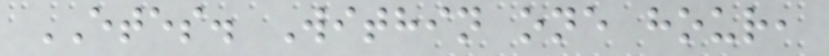ETES. Within one hour,
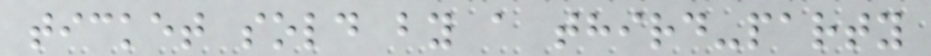ticket sold by a third-party
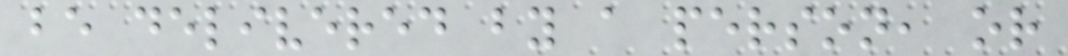be delivered by a person, or
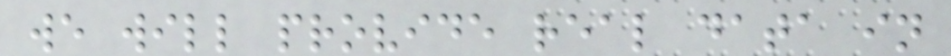we will provide real data in
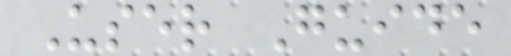User Guide
